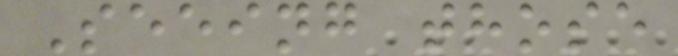Seeing those
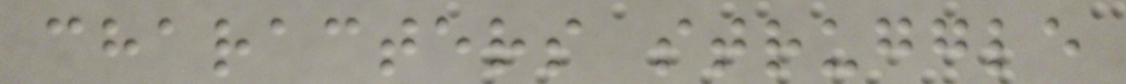characters struggle
